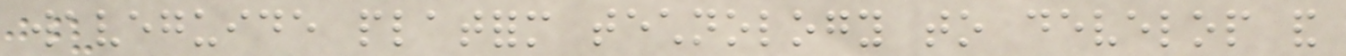waveguide platform technology to develop and
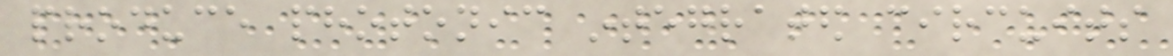produce photonic integrated circuits
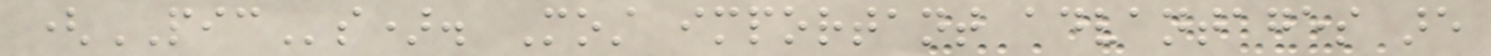(PICs). Most important advantages are
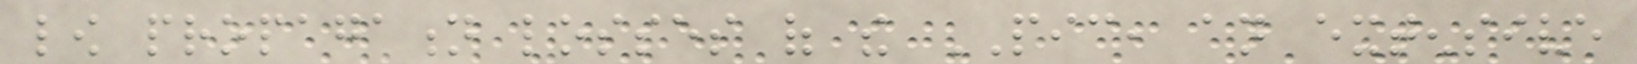low propagation losses of the PIC, an extensive
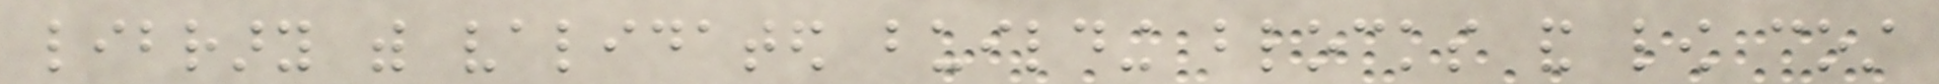library with validated building blocks and low cost
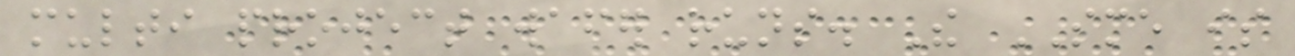multi project wafer runs. The SME is
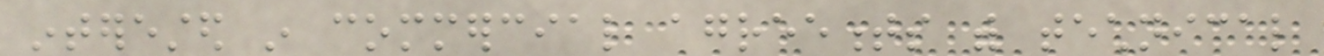interested in commercial agreements with technical
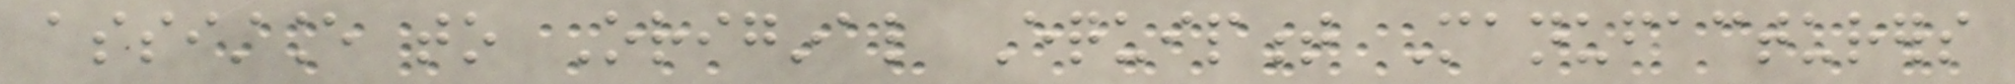assistance to Original Equipment Manufacturers
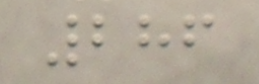286
